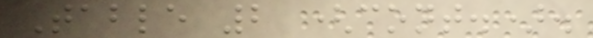Table 2 (cont.).
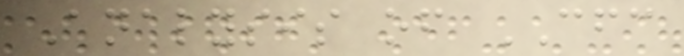Analysis of CFC
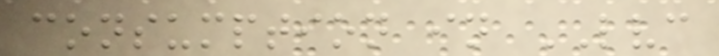consumption in LVC
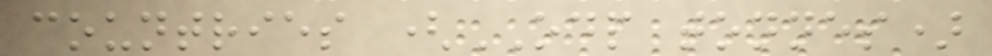countries (ODP tonnes)
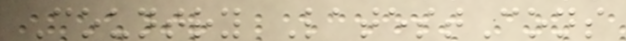Country LatestCons
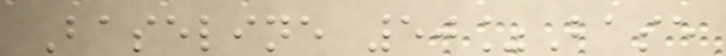Baseline 50%Base
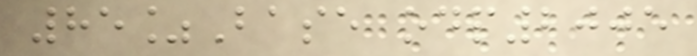85%Base odp2005
